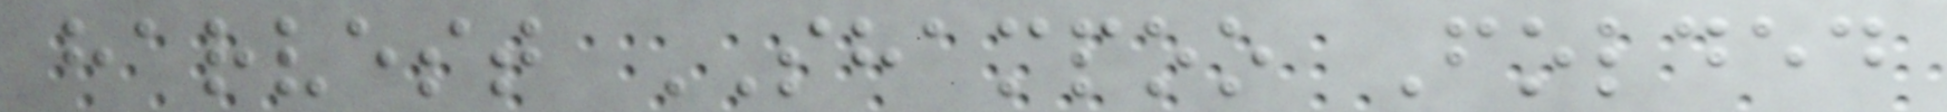harvest SHAMPOO Folded
